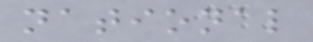national
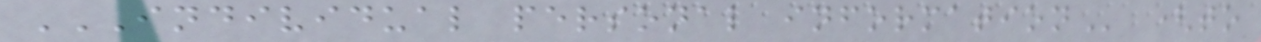INDIVIDUAL PERSONAL INFORMATION (to
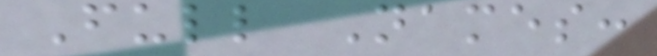Full Names:
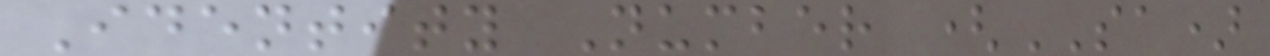Identity Number (SA)
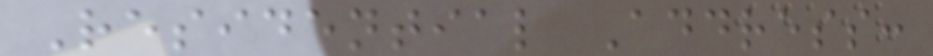Residential Address:
